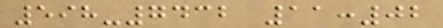598-7432 11:02
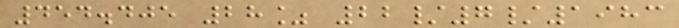454.405 28% 22/7/1983
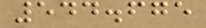544.675
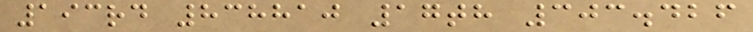193rd 838810 17th 303.426
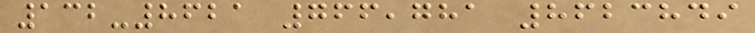132-8621 766,781 8623849
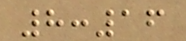8:16
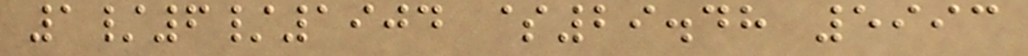1/6/1904 $29.48 5993
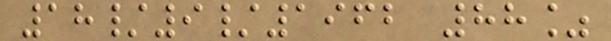18/9/1962 88%
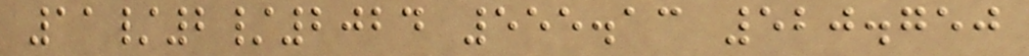11/2/2024 555.13 520.750
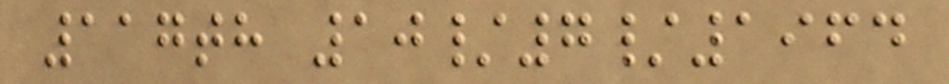117th 10/7/1964
